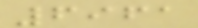6961
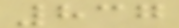837
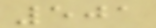501
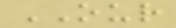OUR
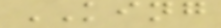KING
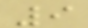9
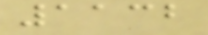1132
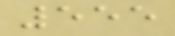555
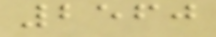2560
